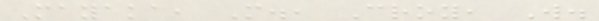Mayaka, M., Croy, W.
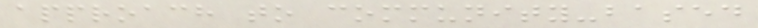approach to community-based
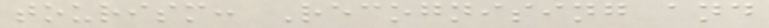tourism: Recognising and
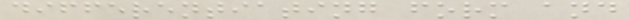differentiating form and
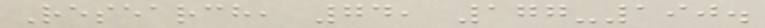Research, 74, 177-190.
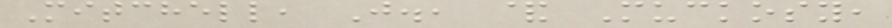Mitchell, J., & Muckosy,
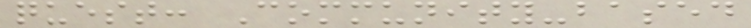quest: Community-based
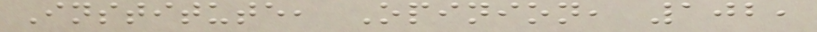Institute, Opinion, 102,
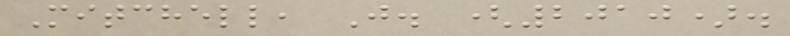Mitchell, J. (2010).
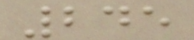245
